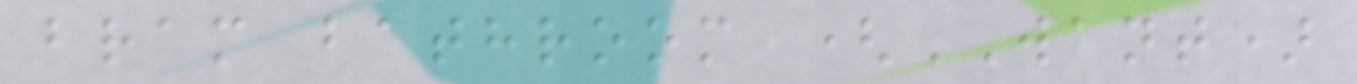bram bathroom (WANT)
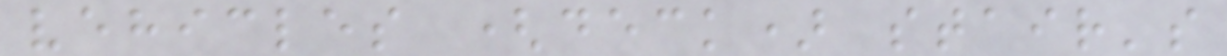vehicles (deck) stair's
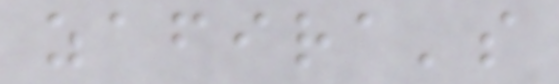zafira's
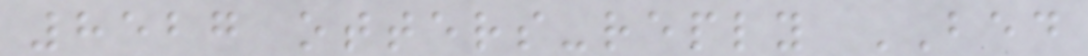8527 otters-reply BED
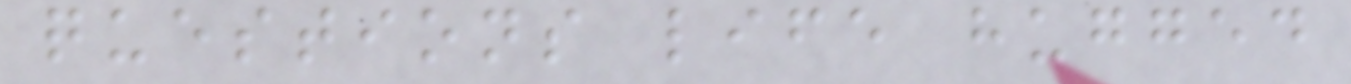questions life hugged
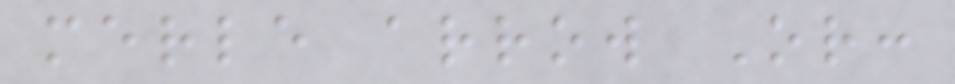merle arrow Or:
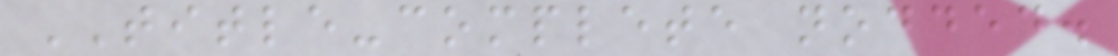TITLE-complete nodded.
